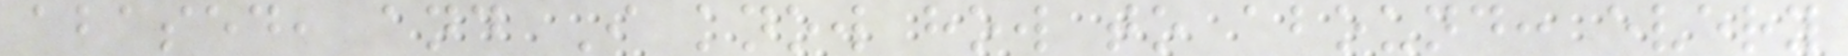abased, and I know how to abound: every
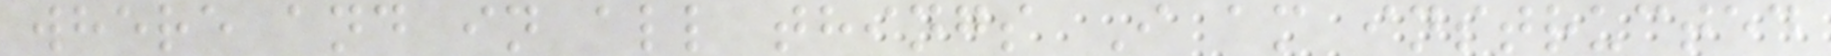where and in all things I am instructed
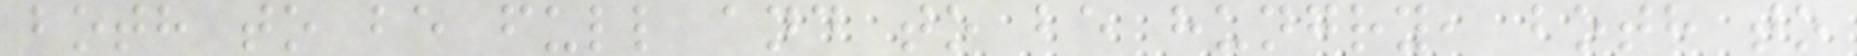both to be full and to be hungry, both to
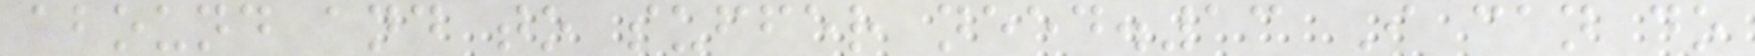abound and to suffer need.13 I can do
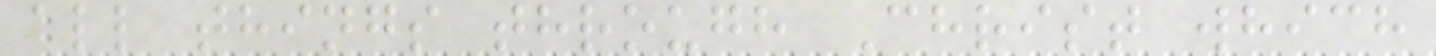all things through Christ which
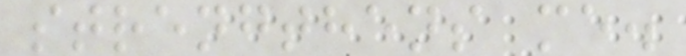strengthens me.
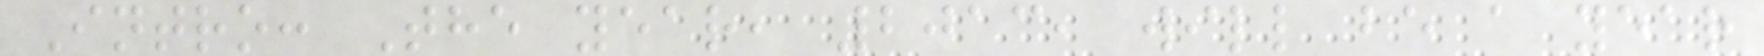Intro: The year, 2013, will be a year
